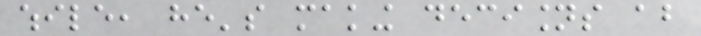while, he's making decisions about
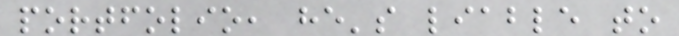portfolio, he's liable to
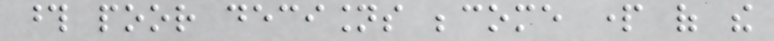those poor decisions become part of the
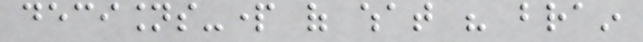decisions-part of what his brain
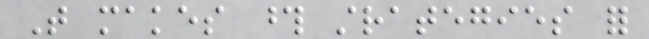That makes those strategies for
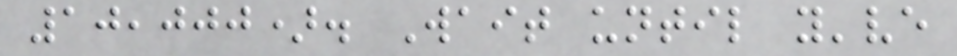10,000). Wait until you've
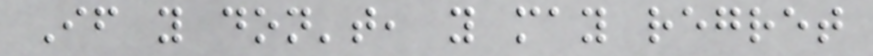If you don't, you may regret
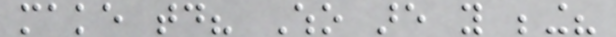make today? Who are you being?
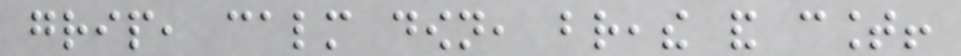grip, calm down, breathe and count!
